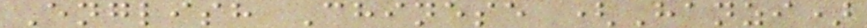English Chinese (Hanzi)
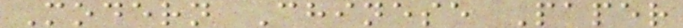Modern Chinese Paper
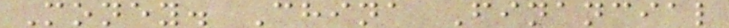Money. China Financial
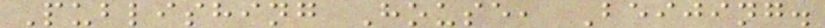Publishing House, Beijing.
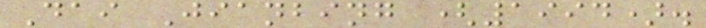Dai Jianbing (1994).
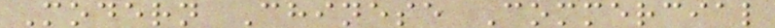Modern Chinese Commercial
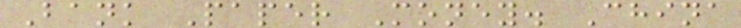Bank Paper Money. China
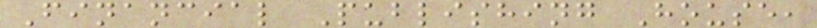Financial Publishing House,
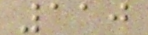110
